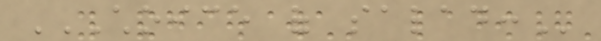CHOICE OF SALAD:
